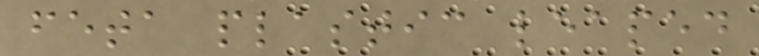feta plastic leaped
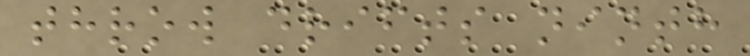throw drifts ninth
